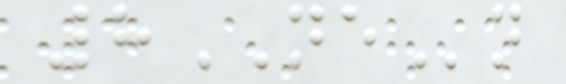8NEn
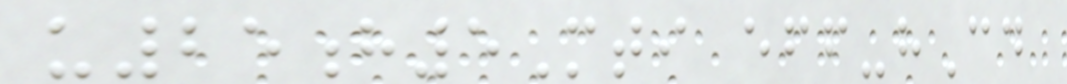u25h5Mti eff-hCd
